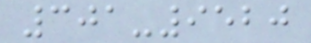301-9520
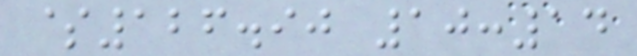$126.90 10:14
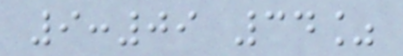9:09 34%
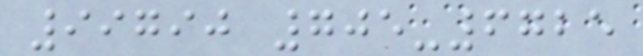99790 705-6725
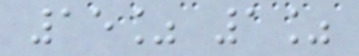15% 1%
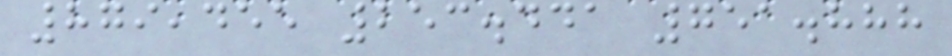879,455 253.441 751.888
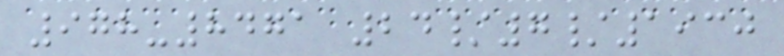978-8471 24/7/1930
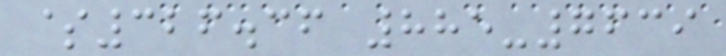$326.36 885-7639
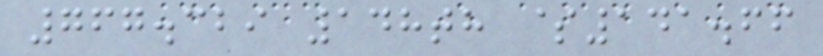767.329 148th $141.66
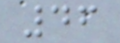46
